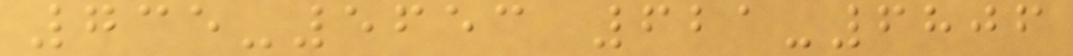735-5653 621-6806
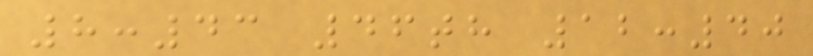8:43 46th 12:40
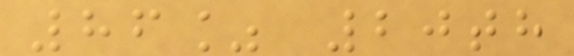86% 20th
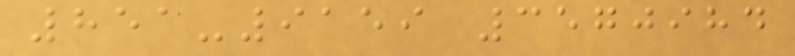851-9159 3570984
